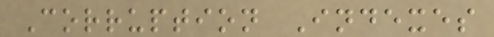Corruption Indexes
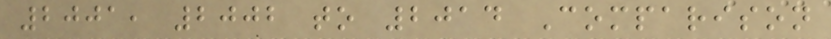2001, 2002 to 2014 Comparison
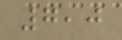7,0
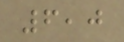6,0
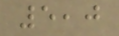5,0
